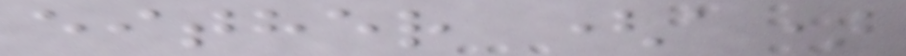either (a)
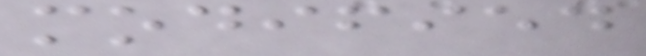modified
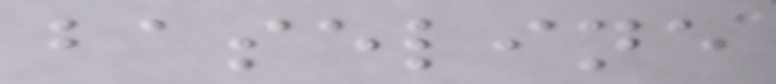baseline
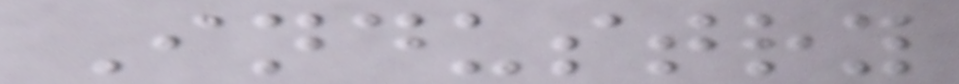Industry
